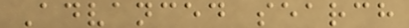Advanced search
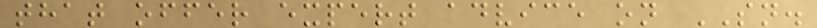that offer expert advice on SN.
